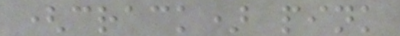(crack) pink
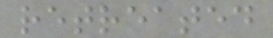retreated
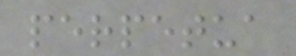perpetua
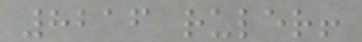8216 ruler!
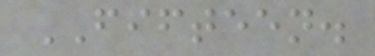FIFTEEN.
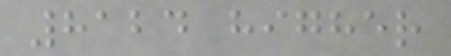8124 higher
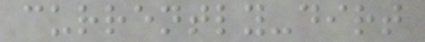currently-dirt
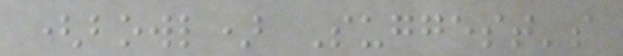(bowl) Suggest's
